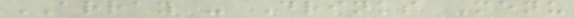ARRAY - Drinks Menu
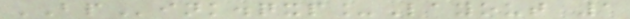BPink.qxp_Layout 1
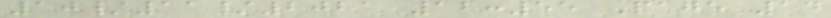10/11/2021 12:55 Page 14
